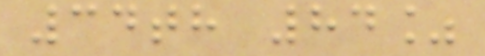34th 84%
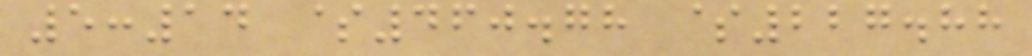5:14 $460.78 $227.88
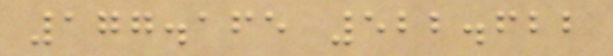177.165 522.622
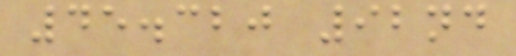45.320 92nd
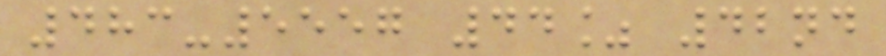483-5557 44% 42nd
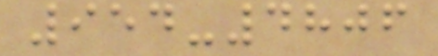954-4806
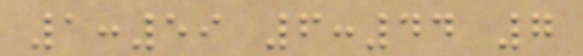1:59 6:44 7
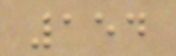154
